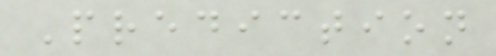Prediction
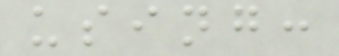using:
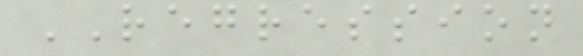REGRESSION
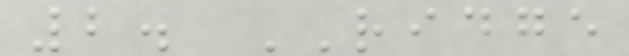2. RIDGE
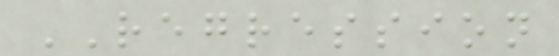REGRESSION
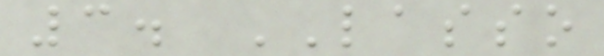3. LASSO
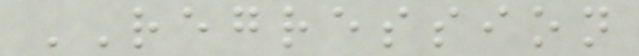REGRESSION
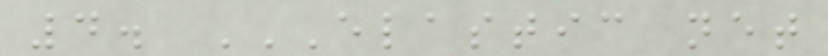4. ELASTIC NET
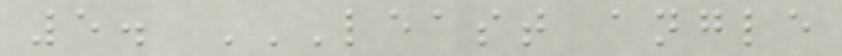5. LEAST ANGLE
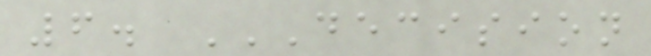6. DECISION
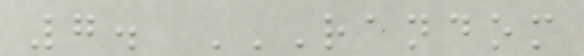7. RANDOM
